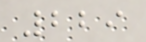229
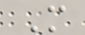M
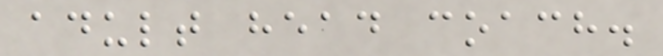adult head coach.
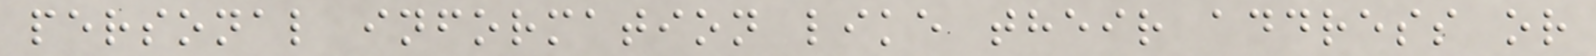personal information like their address or
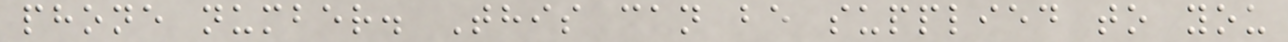phone number. This can be supplied to you
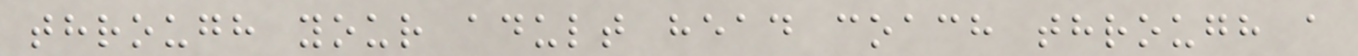through your adult head coach through a
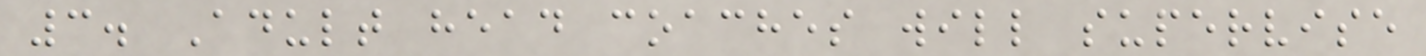3. Adult head coaches will supervise
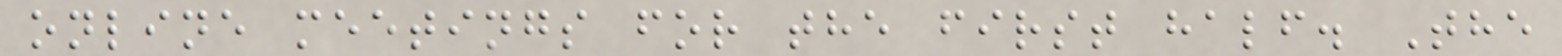online meetings for the first half. The
